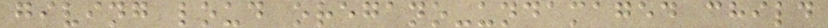giving loud oregano-undamaged child
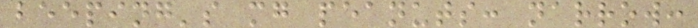beeping's mg peanuts: narrow:
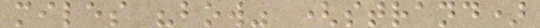miles "bow" (strand)
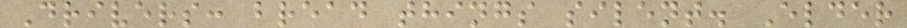Drivers: bread things silent. Elder
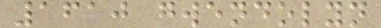1610 gwendolyn
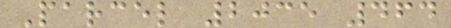Parcel 2035 464
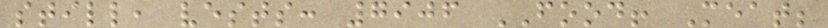still, vests: 7906 FOOD! Meat;
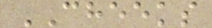CHEEKS
